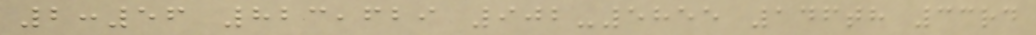2:56 823,629 902-5855 146th 33rd
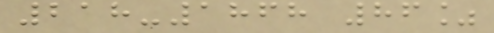218-1868 86%
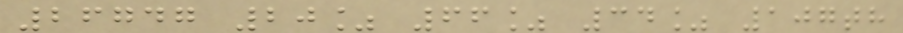26747 20% 66% 34% 107th
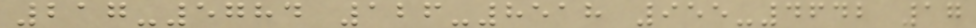217-5784 126-8518 955-4642 17
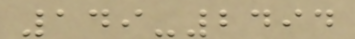149-2494
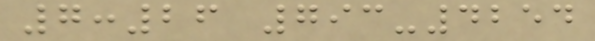7:26 793-4254
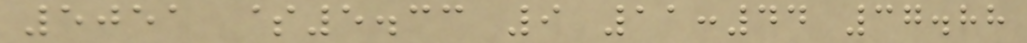5051 $5.33 9 11:44 37.88
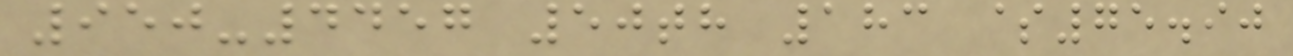950-4457 50th 183 $75.90
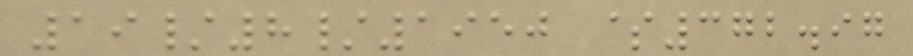19/8/1950 $372.97
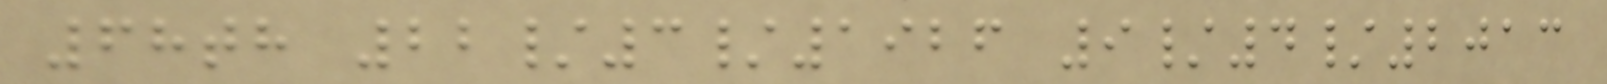68th 22/3/1926 9/4/2013
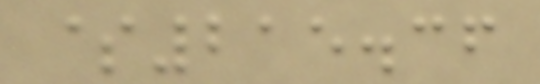$215.36
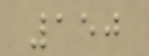150
